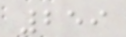259
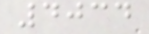4034
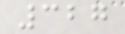327
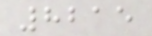8215
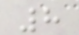8
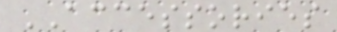ACCESSORIES
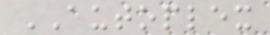AUTOPLEX
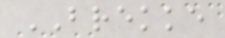BREKKE
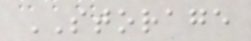STORAGE
